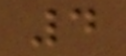4
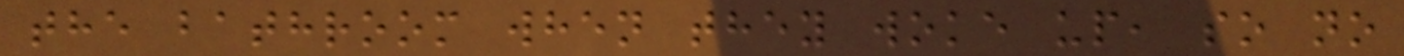the bathroom when they woke up, so no
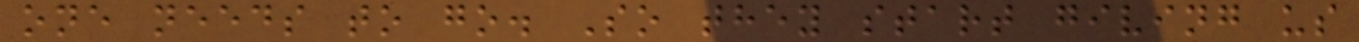one needs to go. So they start giving us
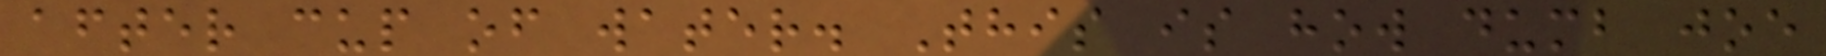after cup of water. This is how dumb joe
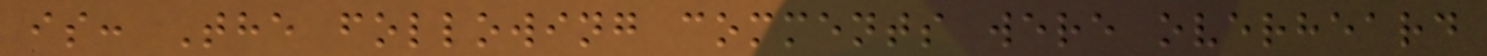is: The following comments were overheard
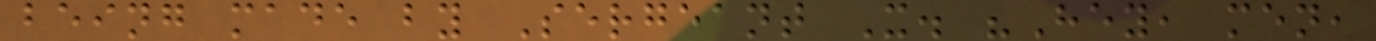being made by Sergeant X. "Hey, men,
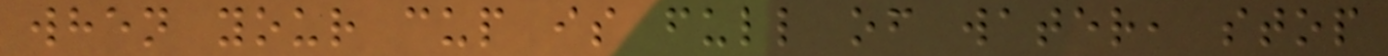when your cup is full of water, stop
